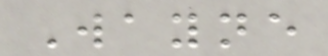Wayne
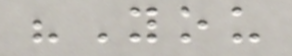"You
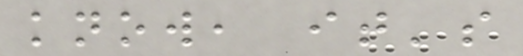know, it's
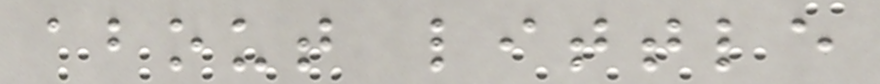about little
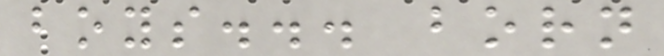boys... born
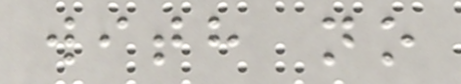with no
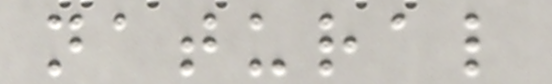natural
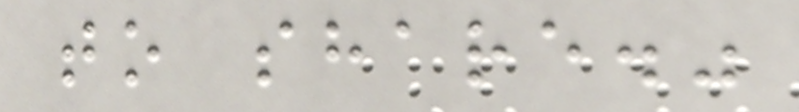to share."
